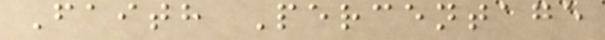Faith Percentage
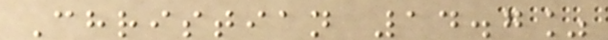Christian 14.7%
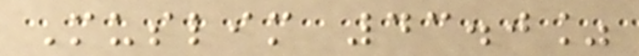Muslim 43.0%
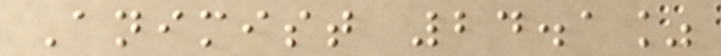Animist 24.1%
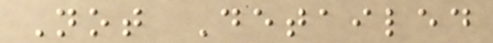Not Detailed
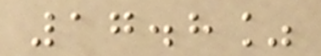17.8%
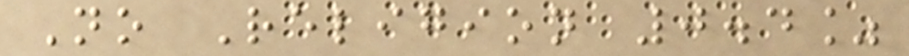No Religion 0.4%
